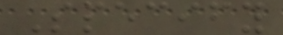Specify
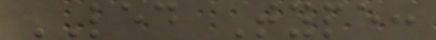LED Type:
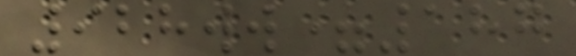928ww=187
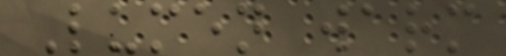Lumen warm
